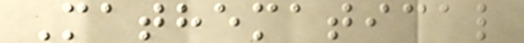Mathematical
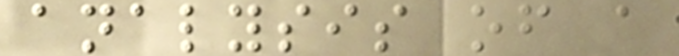analysis of a
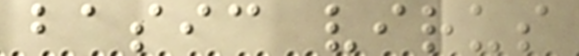basic virus
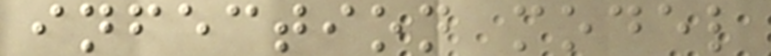infection model
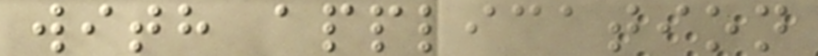with application
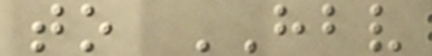to HBV
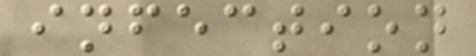infection
